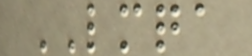LMQA
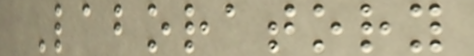Laboratory
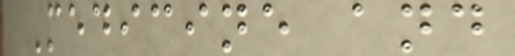Medicine and
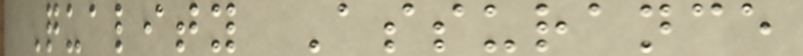Quality Assurance
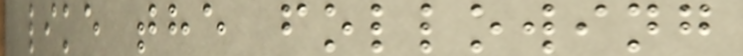like the following
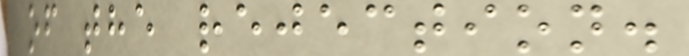of the rejection.
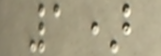1)
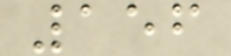156
